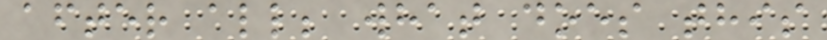after all; what does this
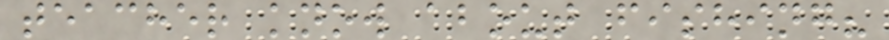teacher know about fishing?
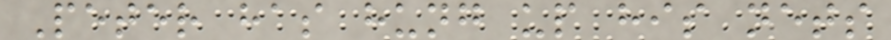Peter has hung up his nets
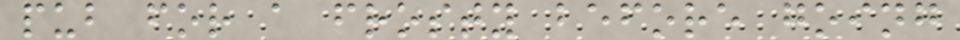pub for a frosty before going
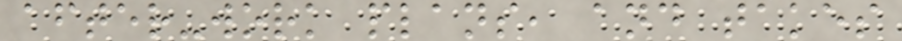after-work plans, and takes
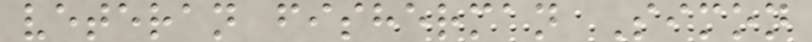veteran fisherman Simon
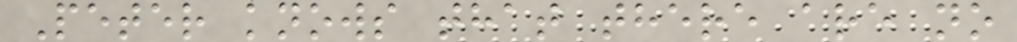Peter knows that there are no
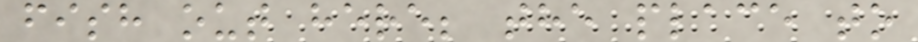fish out here; the place to
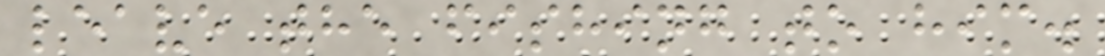leave the fishing to him.
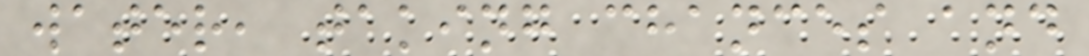water, taking chances and
